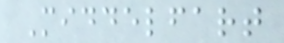Middelfart
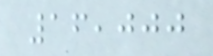16,000
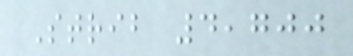Strib 4,700
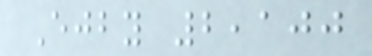Ejby 2,100
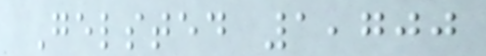Gelsted 1,700
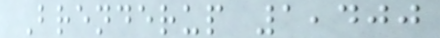Brenderup 1,400
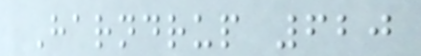Harndrup 620
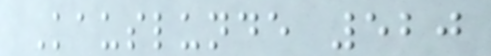Kauslunde 520
